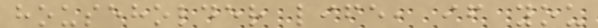householder life, if you
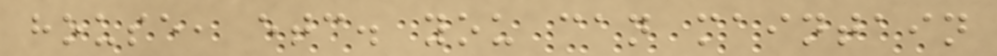house, etc. you can maintain
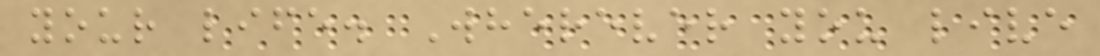your life. Wherever you live
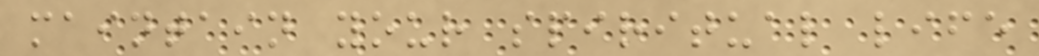maintain your spiritual life
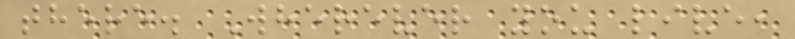there. Wherever you live,
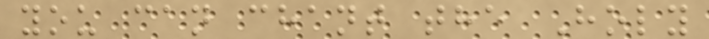you can chant the Holy
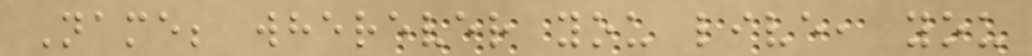Name; wherever you live, you
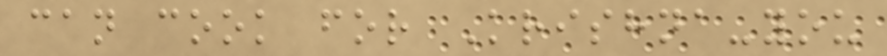can cook for Krishna-you
